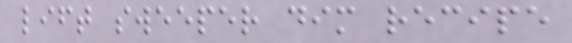lift sweeper dim recipe
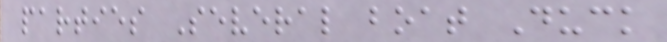parties Several boat Duck
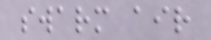swarm air
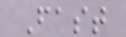Fast
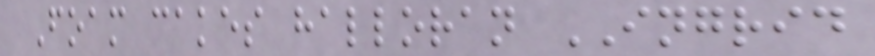Foam cakes halloran INGRID
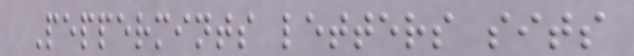Peppermints letters sits
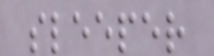sleeper
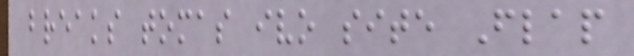breaks tomas ivo site Flap
